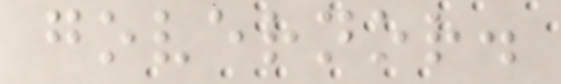governor.
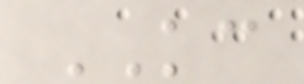KC
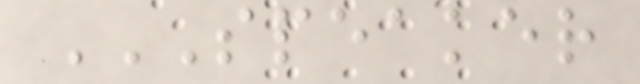SPEAKER
